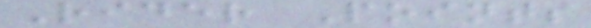Rider Points
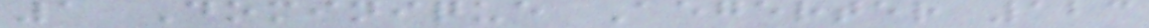1 Dominique Aegerter 123
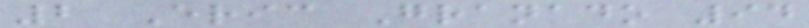2 Eric Granado 94
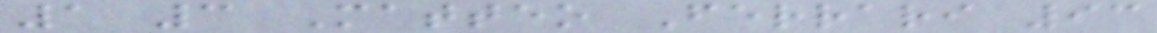1 3 Matteo Ferrari 93
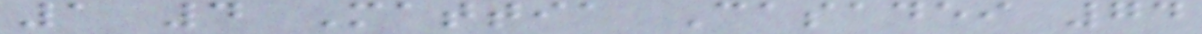1 4 Mattia Casadei 74
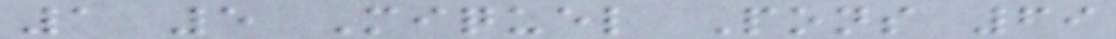1 5 Miquel Pons 69
